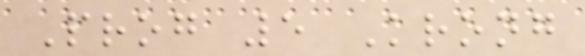Prog 5 Krong
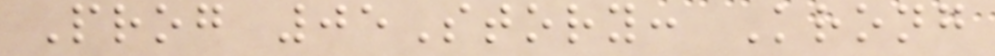Prog 05Story: Krong
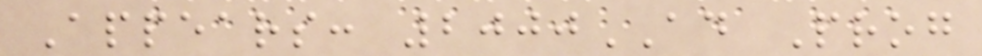Appears: 2000AD Prog
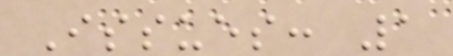Issues: 1
